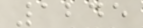1245
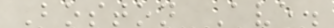Boston Ave.
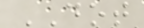DOT
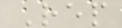Rep
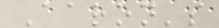Aaron's
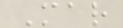Mar
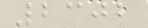2302
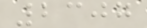2307
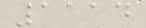1114
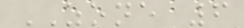ZONE 6
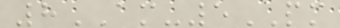8AM-5PM
